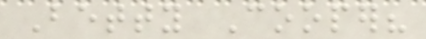Betty Cooper?
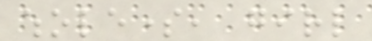wholesome, girl
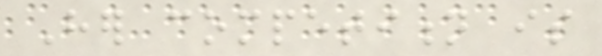Her competition is
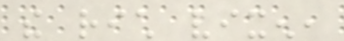the rich vixen,
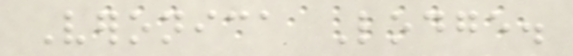Veronica Lodge.
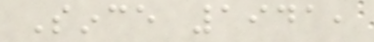Since 1941,
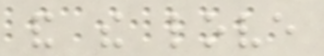and the love
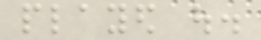played out.
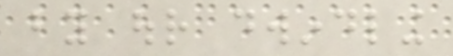by our dwindling
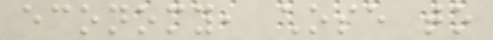economy, chose to
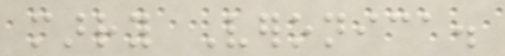marry Veronica.
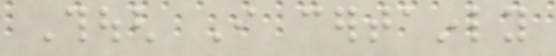Though I certainly
